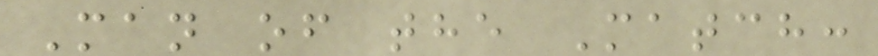Man of the Match:
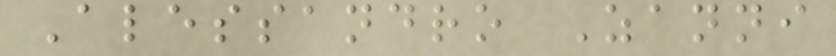Alessandro Zanni
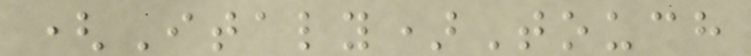(Italy)Touch
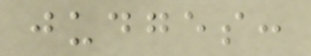judges:
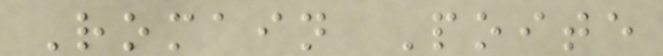Romain Poite
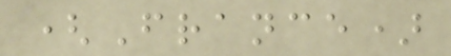(France)
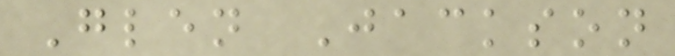Glen Jackson
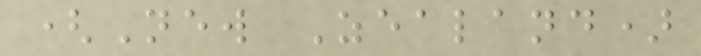(New Zealand)
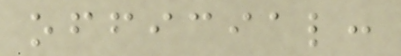official:
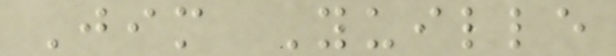Jim Yuille
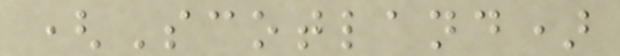(Scotland)
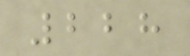228
